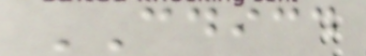CDICD
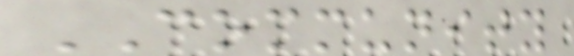COMMUNITY
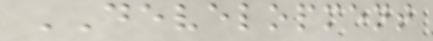DEVELOPMENT
